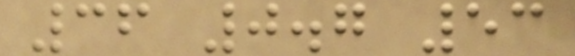36 0.7 53
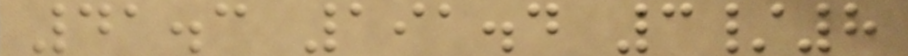41.3 191.4 3/8
